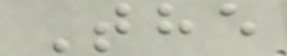The
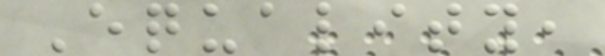Equality,
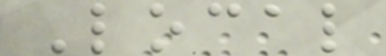Local
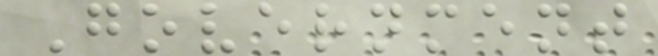Government
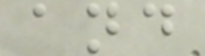and
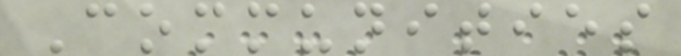Communities
